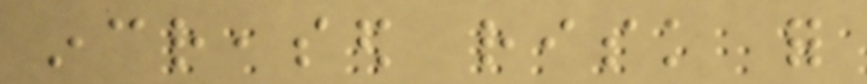increased risk for
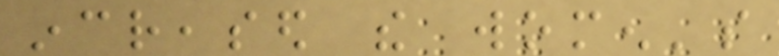increased the women's
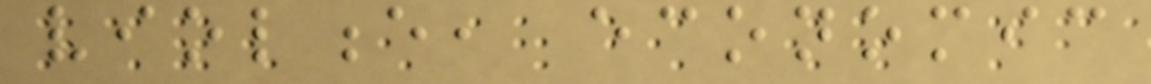violence, economic
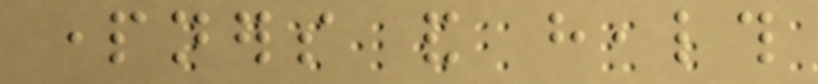partners and health
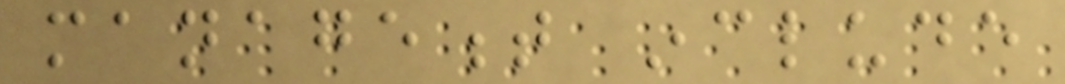management include
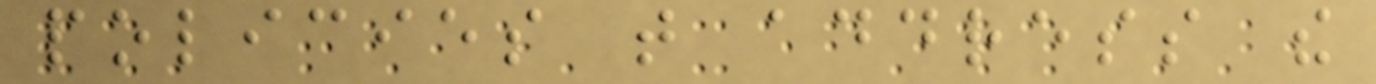policies that address the
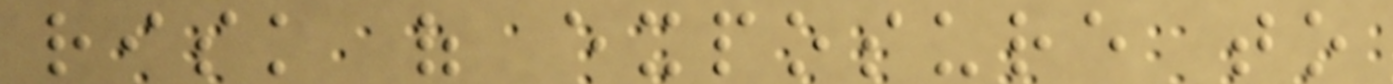risk of exposure to
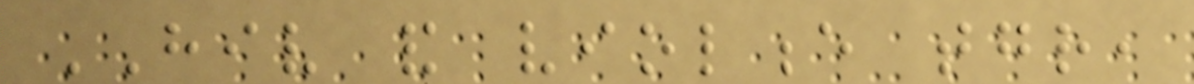HIV and violence together,
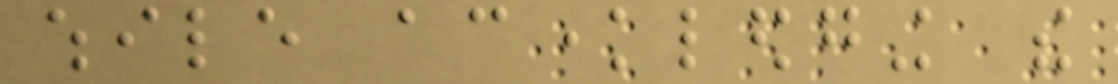while acknowledging the
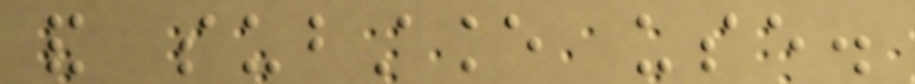and substance use.
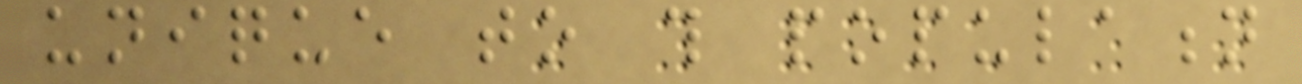unique to this population
